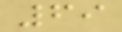69
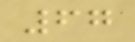67
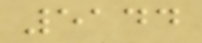5144
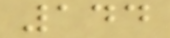144
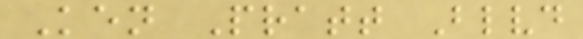Ken Pratt Blvd
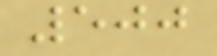500
